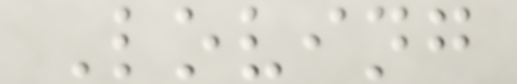Loving
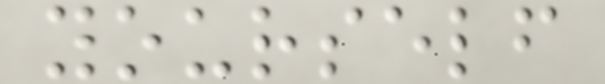yourself
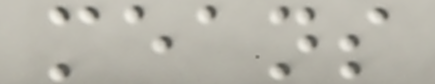means
